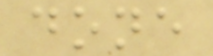done
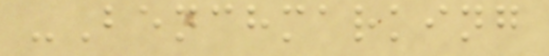-Benchmarking
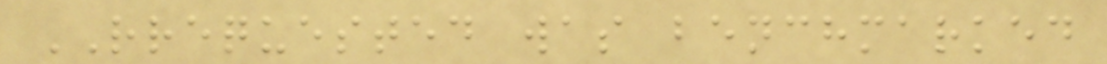RREQUESTED was benchmarked
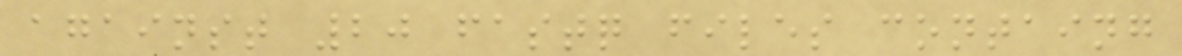against 20 fastq files containg
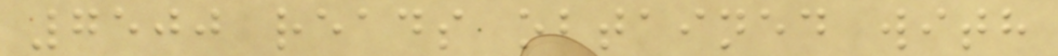7500 reads obtained with
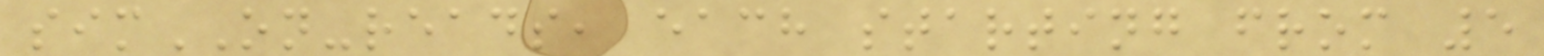simON-reads, each starting from 5
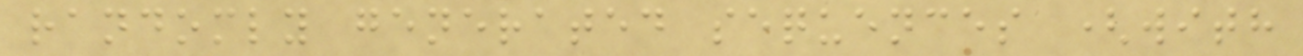randomly generated sequences (with
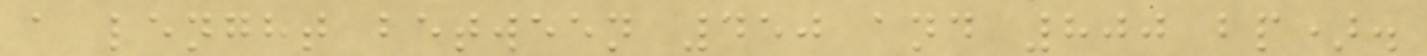a lenght between 450 and 800 bp).
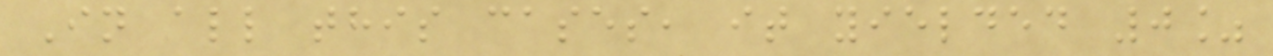In all this cases, it yielded 0%
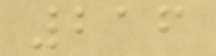216
